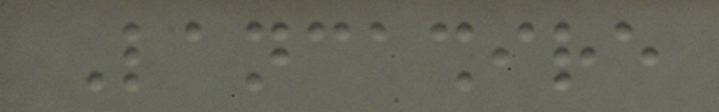Lancashire
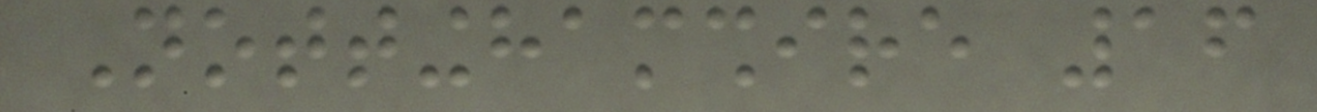Nottinghamshire 16
